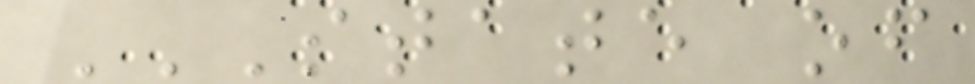STATE OF
